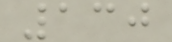130
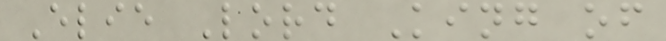Elie Lord King of
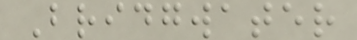Bridgwater
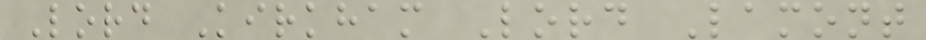Lord Kirkham Lord Lamont
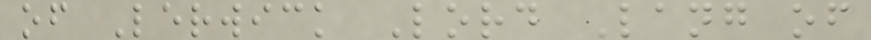of Lerwick Lord Lang of
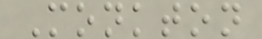Monkton
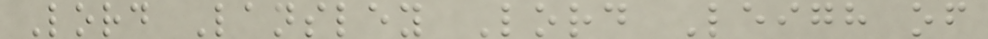Lord Lansley Lord Leigh of
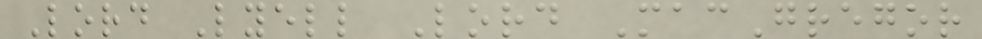Lord Lyell Lord MacGregor
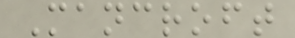Mancroft
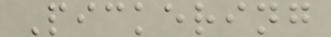Pickering
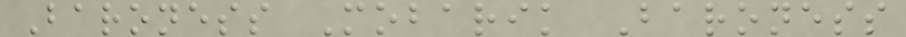Baroness Mobarik Baroness
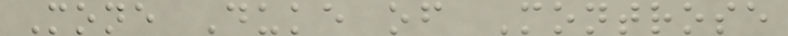Mone Duke of Montrose
